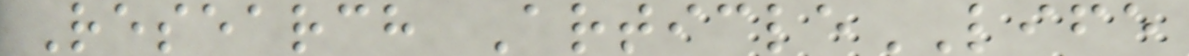Research ArticleLIFE
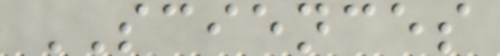SCIENCES
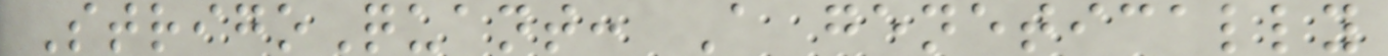StrigoQuant: A genetically
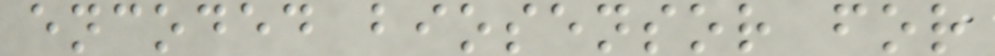encoded biosensor for
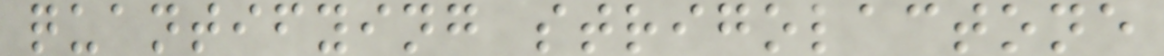quantifying strigolactone
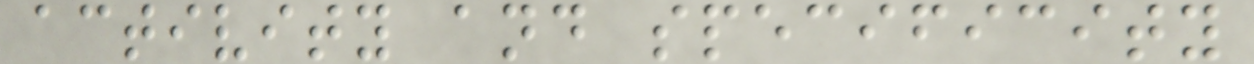activity and specificity
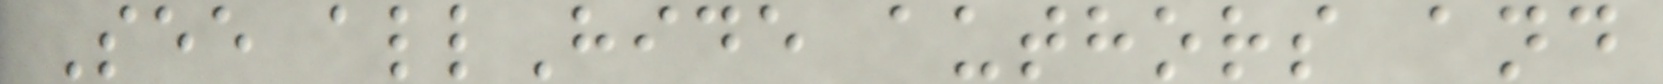See allHide authors and
